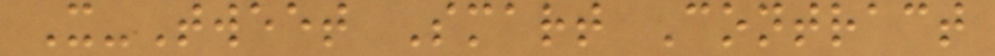X-Tweet Smart Contract
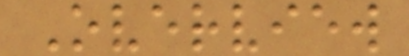Overview
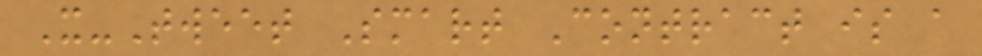X-Tweet Smart Contract is a
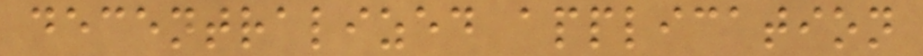decentralized application
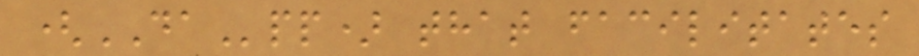(DApp) that facilitates
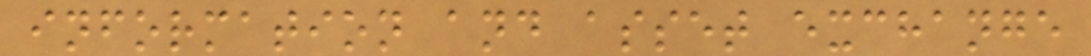information and asset exchange
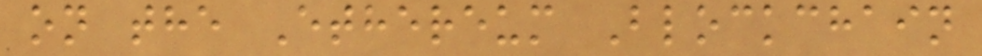on the Ethereum Blockchain
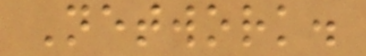Network.
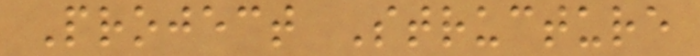Project Structure
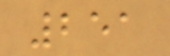251
